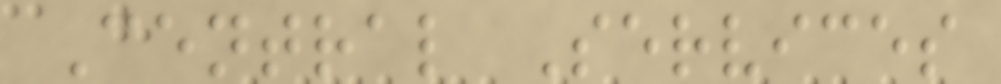Central Services
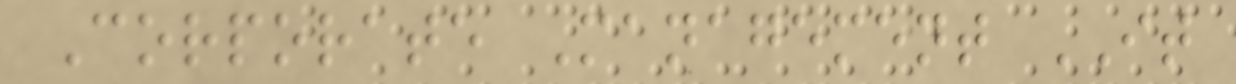Corporate Management IT
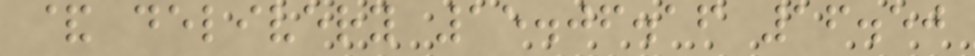& delivery 15.06.16 16.50
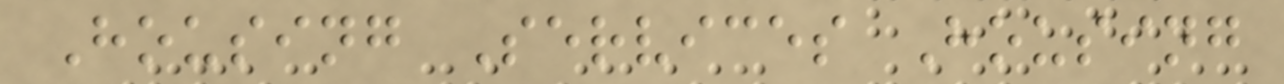Housing Services Housing
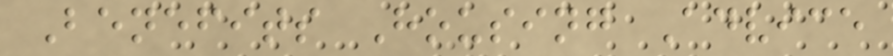Benefits Housing Advice
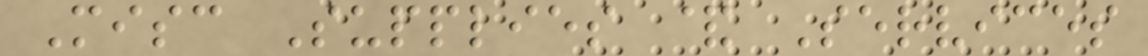Misc Supplies & Services
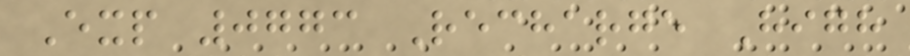Exp 0773 Recharge High
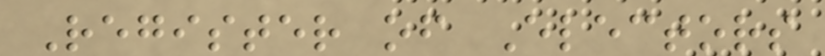Register of Electors
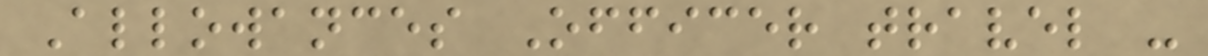Allowances Officer travel -
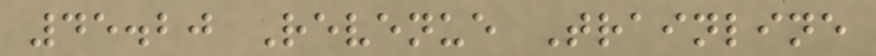45.20 Revenue Trainline
